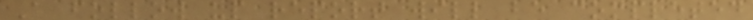A follow up report will be completed
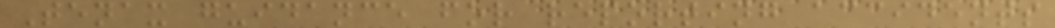Tenax guidance for reporting accidents
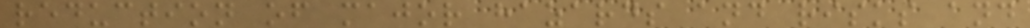reduction of major hazards and risks and
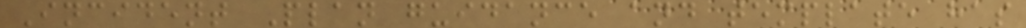Incident Plan guidance and template has
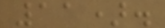11).
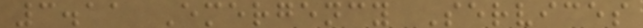3.11 Emergency Services
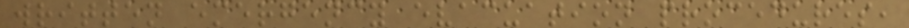written emergency evacuation procedures,
